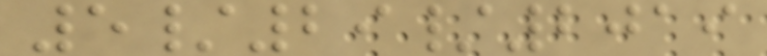5/29/2019
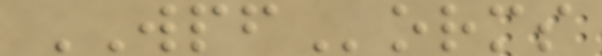WPForms
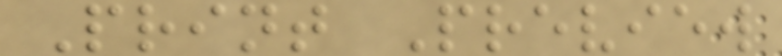Print Preview
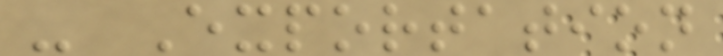- Exportation
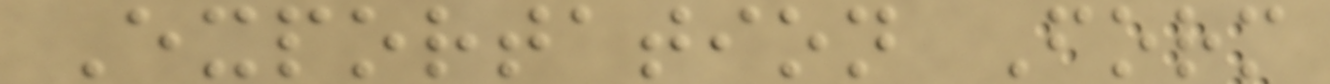Exportation Form
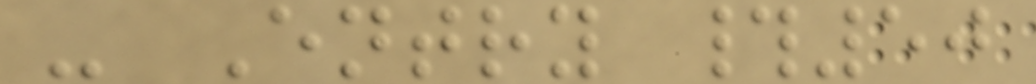- Entry #50
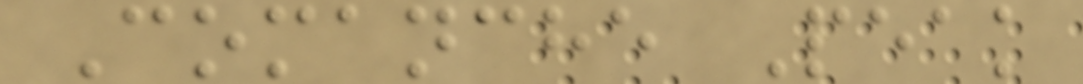Comanche Peak
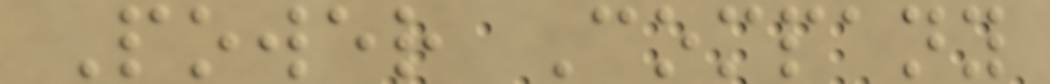Power Company
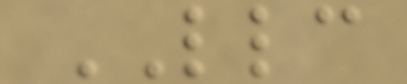LLC
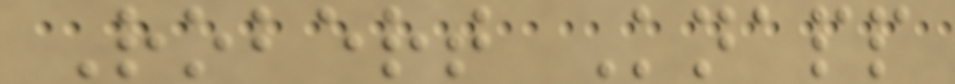Robert Knapp
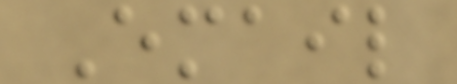Email
